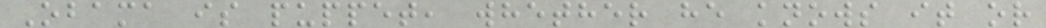Obama is puppet, whether he knows it or
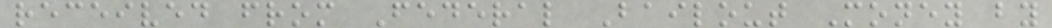received from Federal Bailout Money by
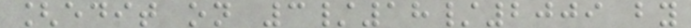[edit on 3/18/2009 by
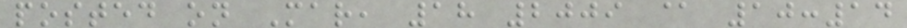posted on Mar, 18 2009 @ 10:14
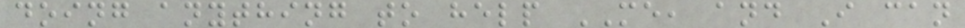doing anything to help ME, and I can
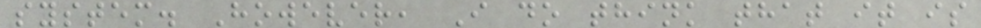system. However, I do think that it is
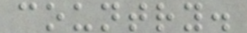country.
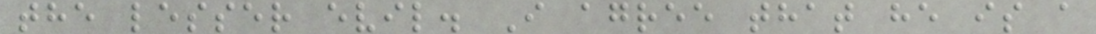the lesser evil. I agree that he is a
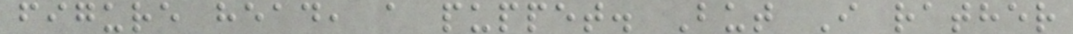figure head, a puppet. But I rather
